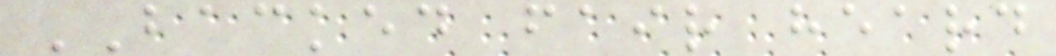BACKED fair heard
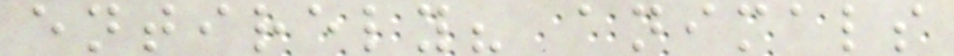entirely? animals
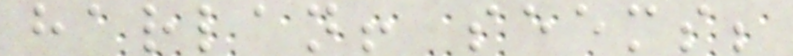harlan! seems;
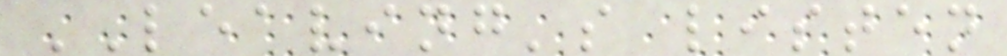LEAVING's listen
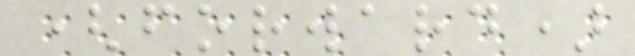(forward)
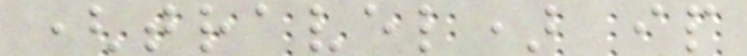(travel) ip
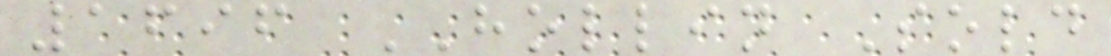1696 HOLLIN Sold
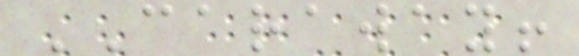CARAWAY!
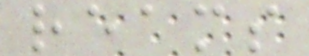reams
